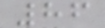86
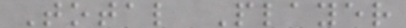Total Player
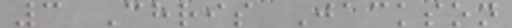3 Chris Jackson
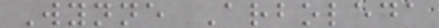Wynne Arboleda
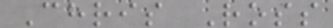Chris Ross
